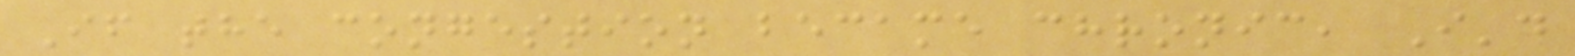If the congestion became chronic, I'd
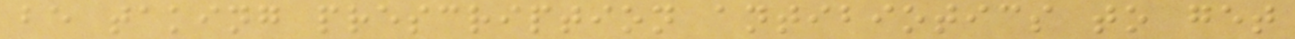be taking prescription antibiotics to get
